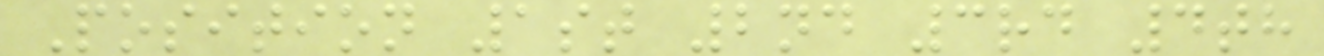Position 1st 2nd 3rd 4th
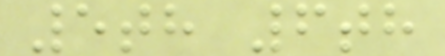5th 6th
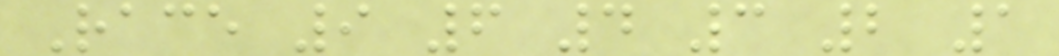Race 9 6 4 3 2 1
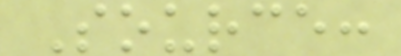Source:
